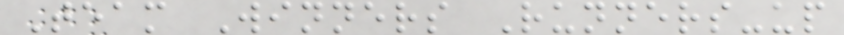Team Winners Runners-up
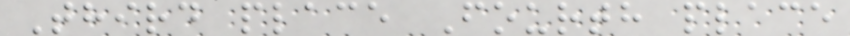Third place Fourth place
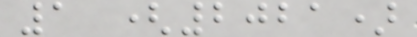1 (2021)
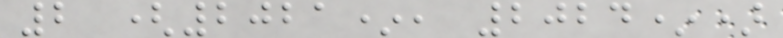2 (2021*, 2024*)
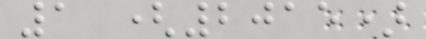1 (2015)
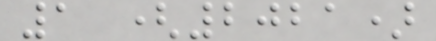1 (2021)
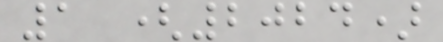1 (2024)
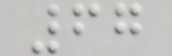67
